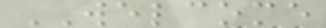WELCOME
